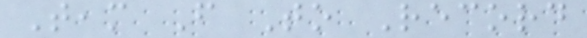Team From To Record
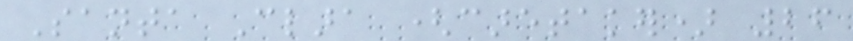Santa Clara (caretaker) 26
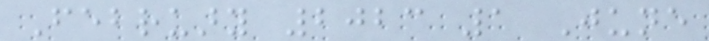February 2023 1 June
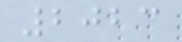2023
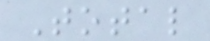Total
